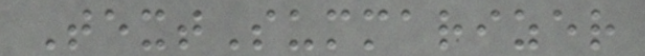TextSummarizer
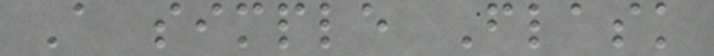A simple Flask
